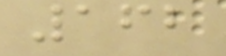162
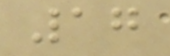17
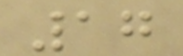17
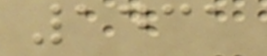1431
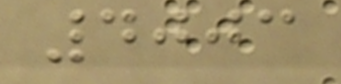4003
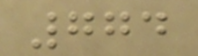774
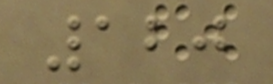120
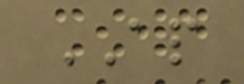AP
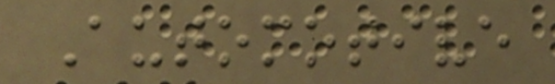Automotive
